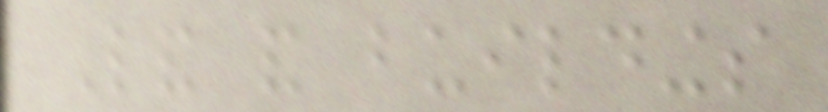Land and buildings
